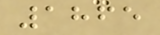1865
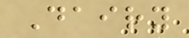Dairy
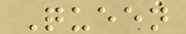Queen
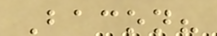Bacon?
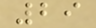29
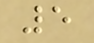5
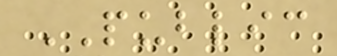PUBLIC
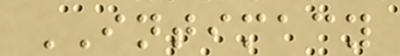INTIMACY
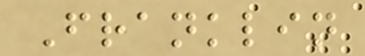Franklin
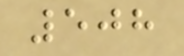508
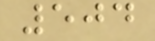504
